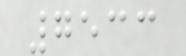7533
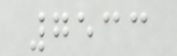7533
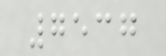7537
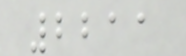2211
